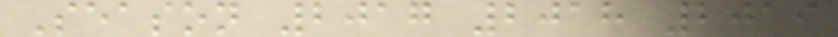Season 2017 2018 2019
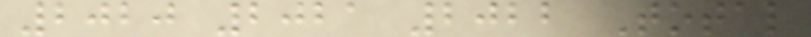2020 2021 2022 Total
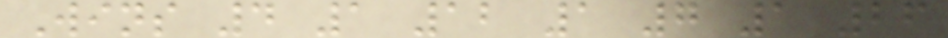Wins 4 1 12 1 7 1 26
